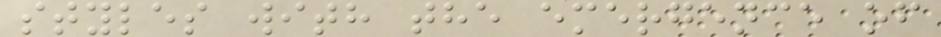styles with the emergence of
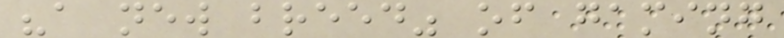"a new breed" of gaming
